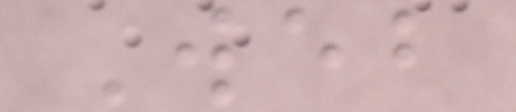Web
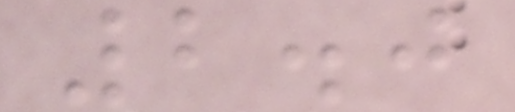2.0
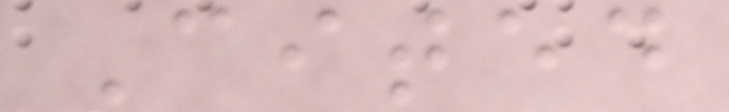Cited
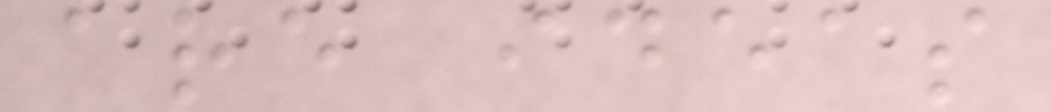are ideas
